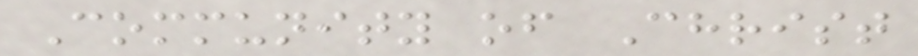Community of Christ
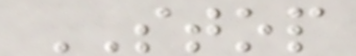STOP
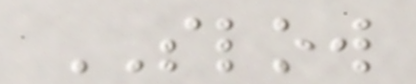SLOW
